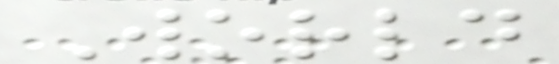World
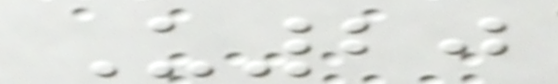U20
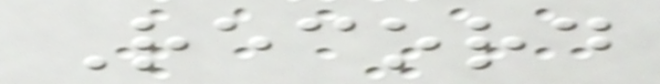Record
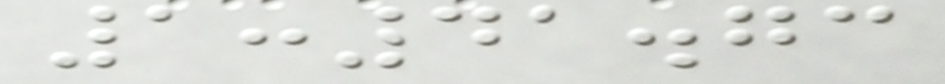1:41.73
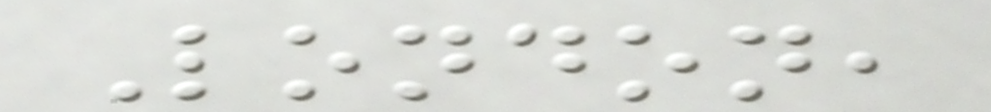London,
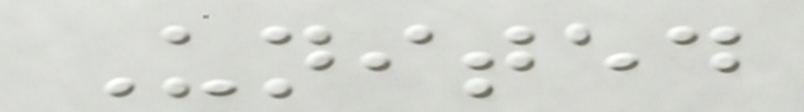United
